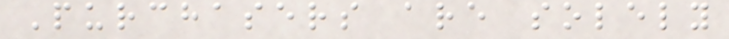Purchasers are solely
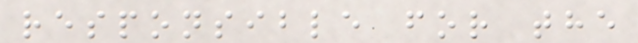responsible for the
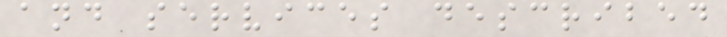and services described
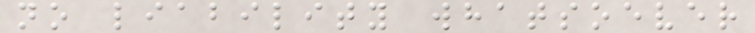no liability whatsoever
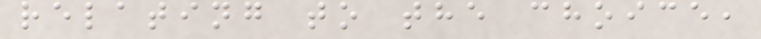relating to the choice,
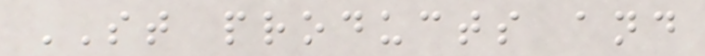ST products and
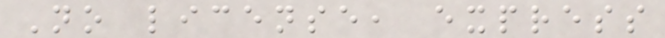No license, express
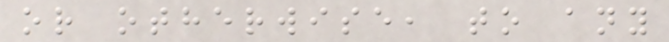or otherwise, to any
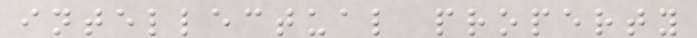intellectual property
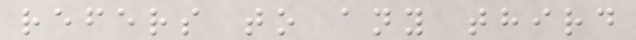refers to any third
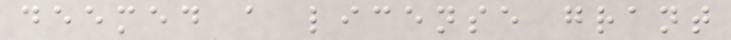deemed a license grant
